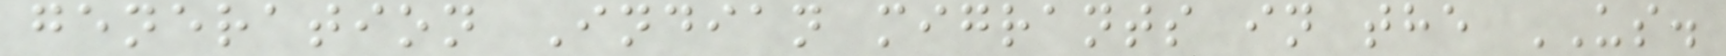generation Indian migrants in the US.
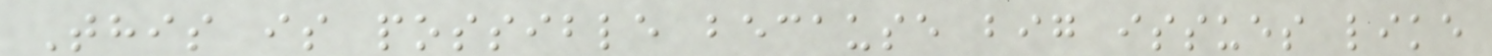This is possible because big issues like
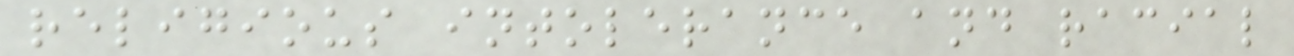religious intolerance and racial
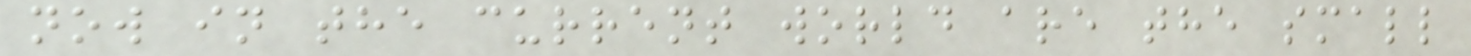now in the current world are the small
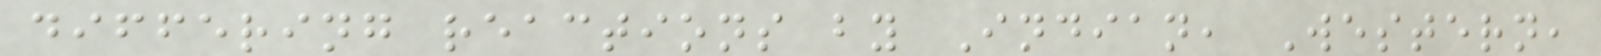differing reactions by Indian, Western,
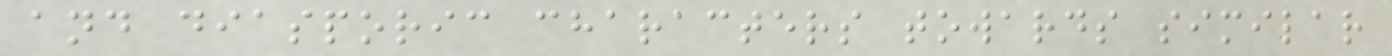and diasporic characters towards similar
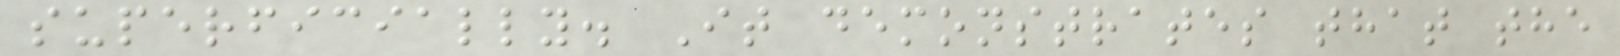superficially. It demonstrates that the
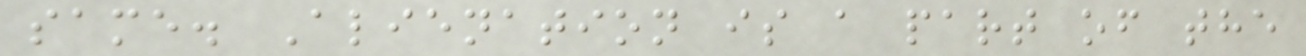same. Alienation is a part of the
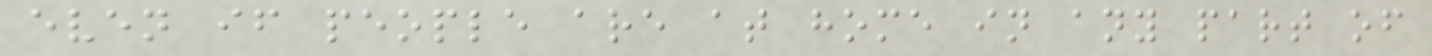even if people are at home in any part of
